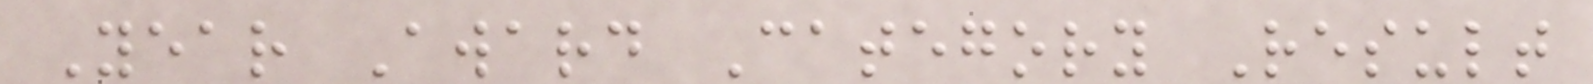Year Award Category Result
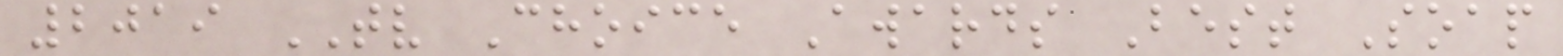2019 TV Choice Awards Best Soap
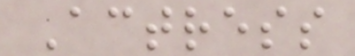Actress
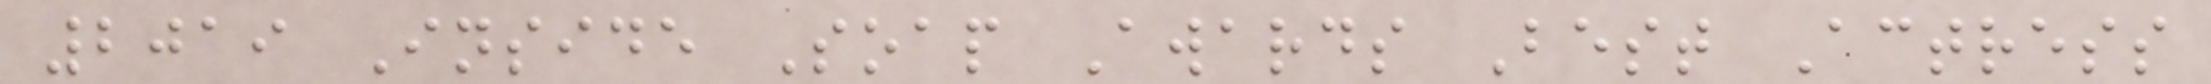2019 Inside Soap Awards Best Actress
